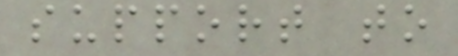support to
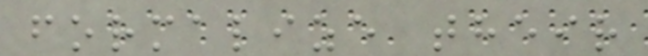formalize their
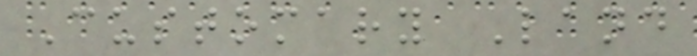Customary Land
